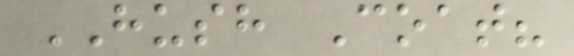HUSH Coat?
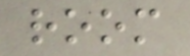room
